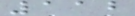112
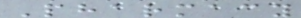Pharmacy
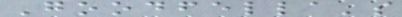Goodfella's
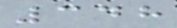348
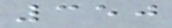350
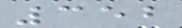352
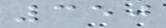350
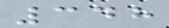348
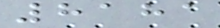8181
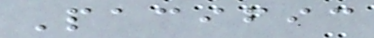Pacific
